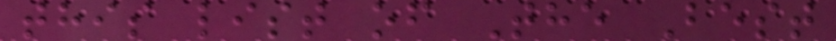this list of The Best
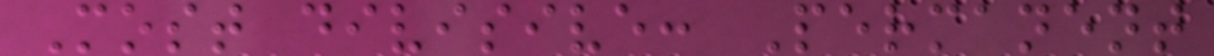Most divisive: Permanent
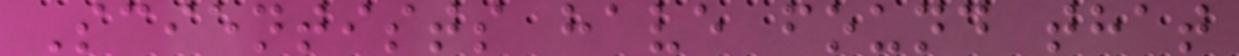Scientists have found that
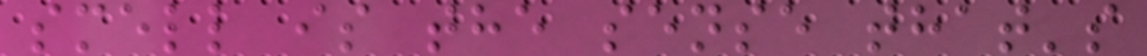smell is the sense that's
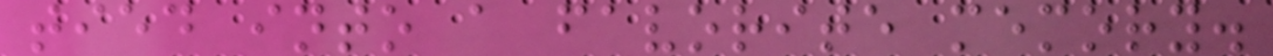tied into a favorite memory.
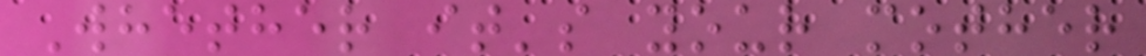Whether it's your mother
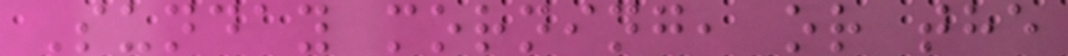Sunday morning, or the
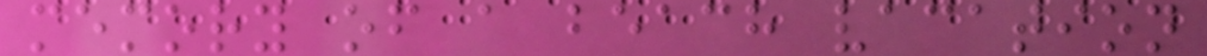memory of a beach vacation
